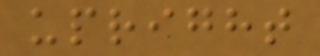upright
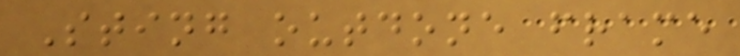Sting outdone frame
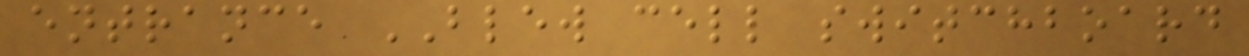entrance BLEW cell switchboard
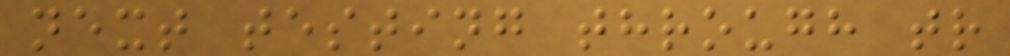next testing through tr
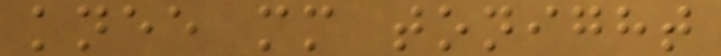knee mm tonight
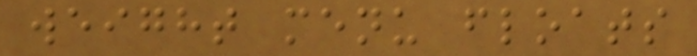weight menu floats
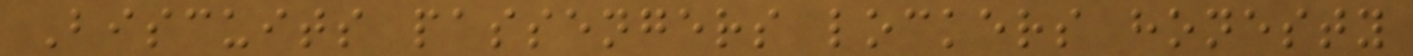Biscuits passengers lockers honesty
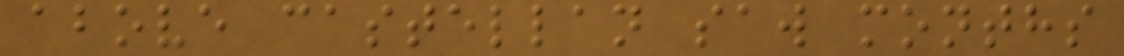above castellan saw months
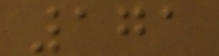171
